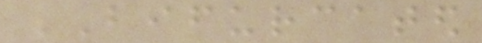BIFURCATED
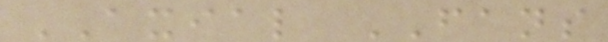AXIAL FANS
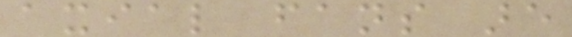axial fans are
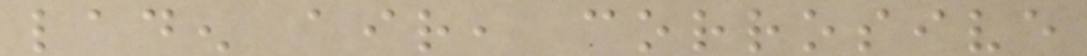laden air, corrosive
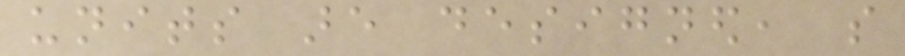units are designed, so
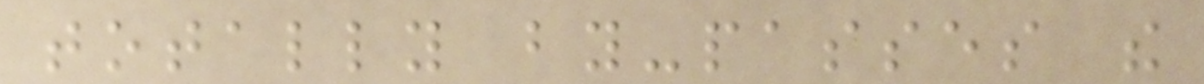totally by-passes the
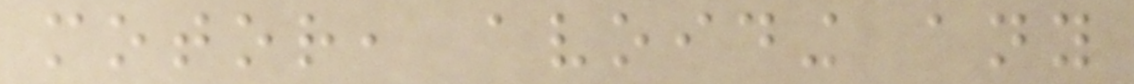motor, avoiding any
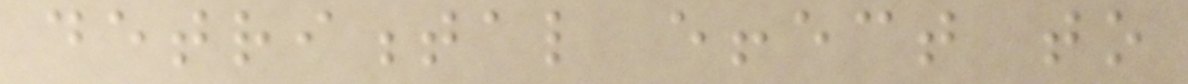detrimental effect to
